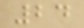24
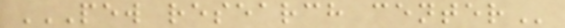PEW RESEARCH CENTER
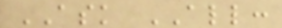ASK ALL:
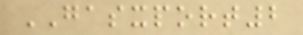GASXPORT2
